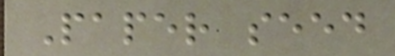Paper seed
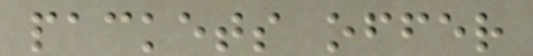packets offer
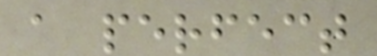a perfect
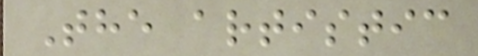The artistic
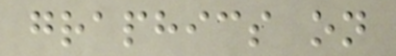graphics on
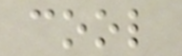cool
